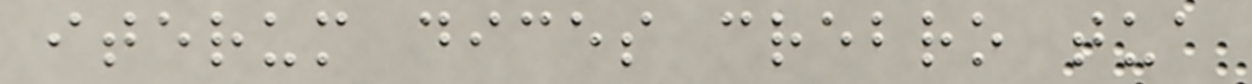iterum dices crebro tua
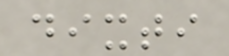dixti
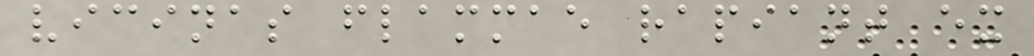vicinas flammae rapiant ex
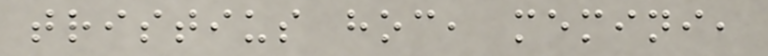tristius hoc, memini,
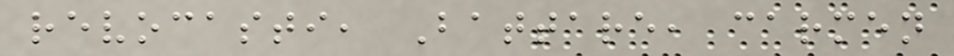revocasti, Battare, carmen
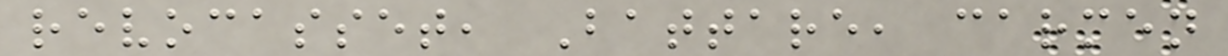revocasset, Battare, carmen
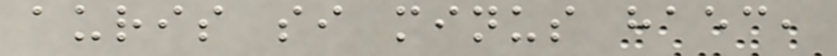auris si minus haec,
